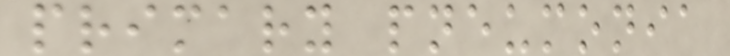primary pneumonia
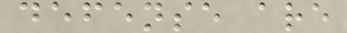defense are
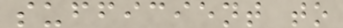sufficient to
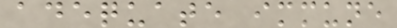adequate immune
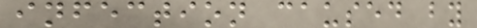infection caused by
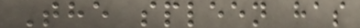The spleen has
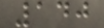140
